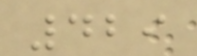429
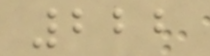222
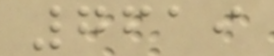7619
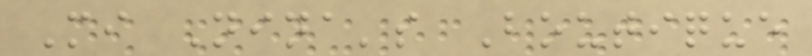Mi Nina's Boutique
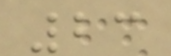23
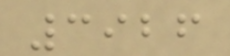3926
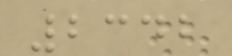2342
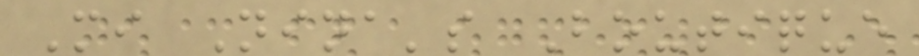Mi Nina's Boutique
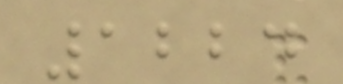1224
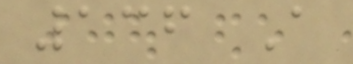136 A
